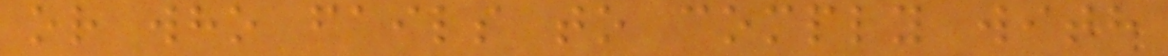or who fails to comply with
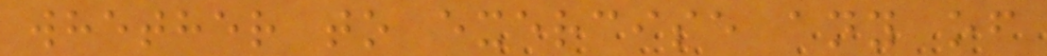whether to exercise any of
